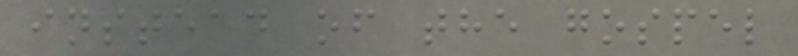instead of the gospel
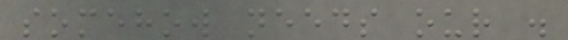somehow needs our .
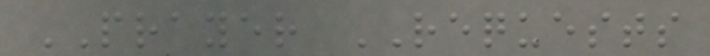PRAYER REQUESTS
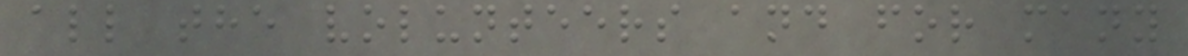all the volunteers and for many
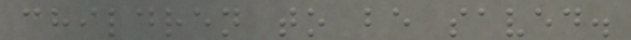children to be saved.
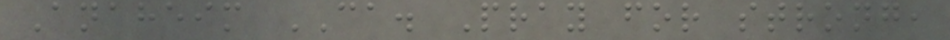Anaheim CA. Pray for strong,
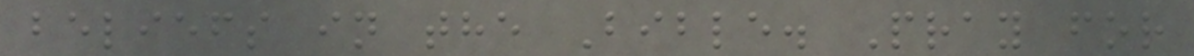beliefs in the Bible. Pray for
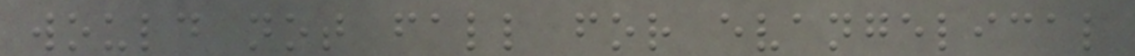would not fall for evangelical
